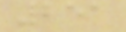251
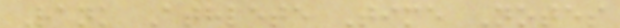Rank Athlete Time Notes
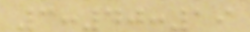3:40:19
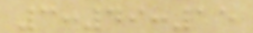3:49:15
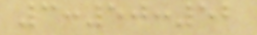3:50:52
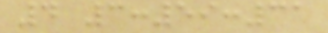4 3:59:31
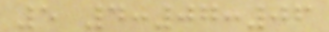5 4:07:06
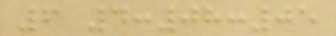6 4:08:05
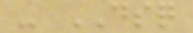- DSQ
